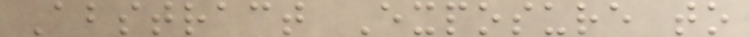Abstract Exposure to
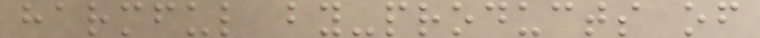harmful by-products of
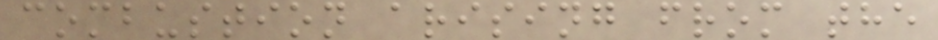combustion arising from the
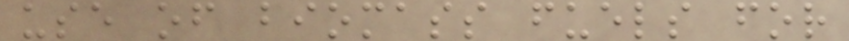use of biomass fuels for
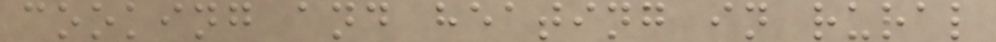cooking and heating in rural
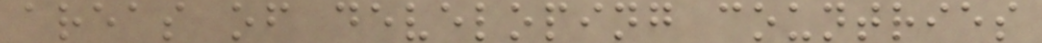areas of developing countries
